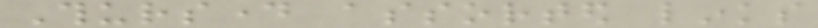Thursday assorted links
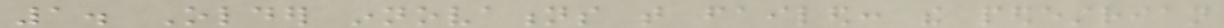1. Older innovations that failed: the pedestrian
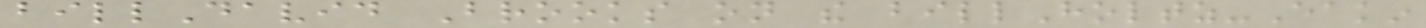billDavid Brooks on the billHoltz-Eakin
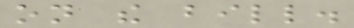on the bill.
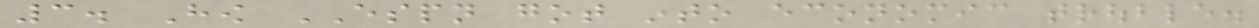3. How ESPN got into economic trouble.
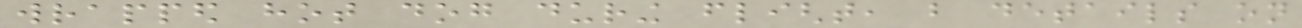wrapped hot dog during flight, but details on
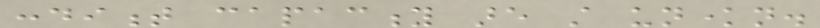condiment capacity are still unknown.
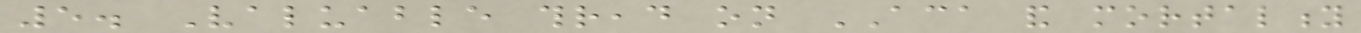5. Valuable thread on ACA and mortality
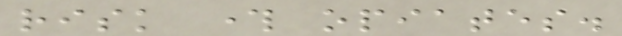risk through opiates.
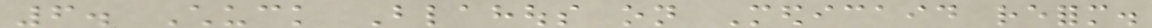6. Chuck Blahous on Medicaid reform.
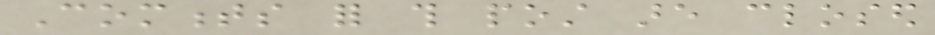Comments for this post are closed
